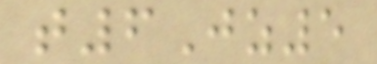t6Jz5
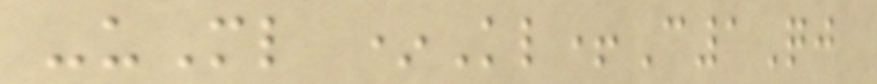-uMl *Kl+C1Qj
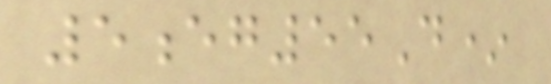5eg55D*
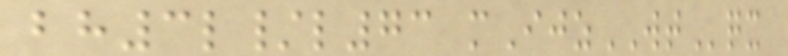bh3l/l73 mIjzWTqx
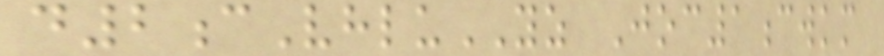d2cVhluYZ Joc1cwkm
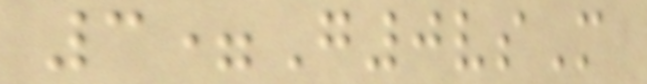3=G0vsM
